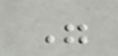"
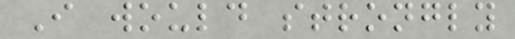I would strongly
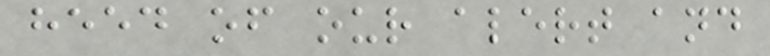heed of our alert and
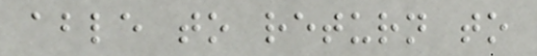able to return to
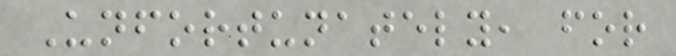Unfortunately, for
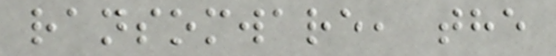ransomware, the
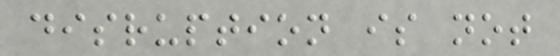disruption is not
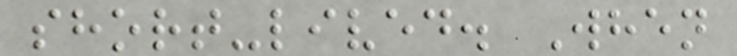short-lived. When
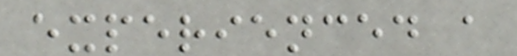experienced a
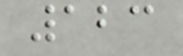123
